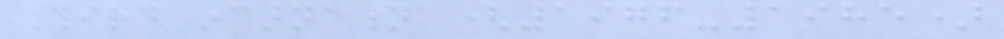Third incarnation (1976-1985)
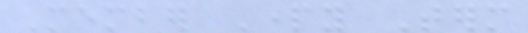Member Party Term
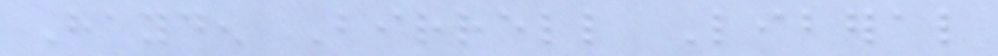Hayden Birrell Liberal
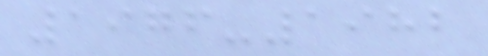1976-1982
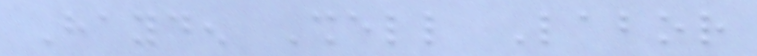Hayden Shell Labor
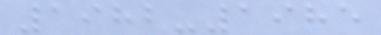1982-1985
